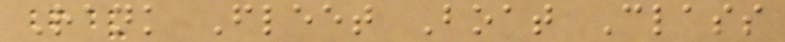Rank Fleet Boat Class
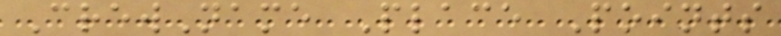CrewName Place Points
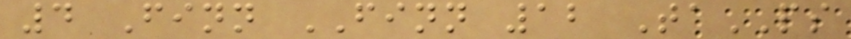4 Finn FINN 12 TaPS
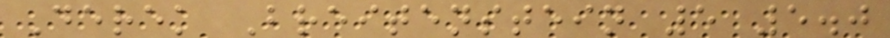Derek Breitenstein 5 5.0
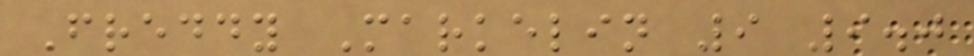Freddy Markelin 9 9.0
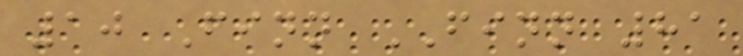10 Finn FINN 81
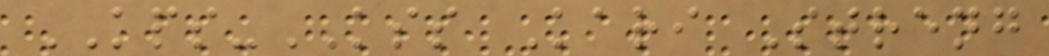KPS-KSS Kari Streng
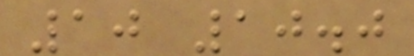10 10.0
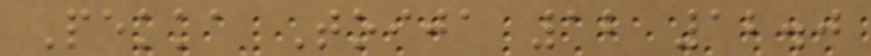Pekka Toija 12 12.0
